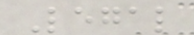Legal
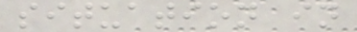situation in
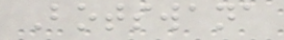Botswana
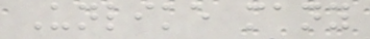Unlike many
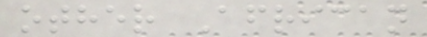other African
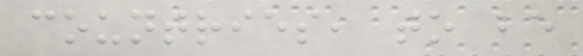countries, to be
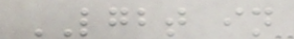LGBT in
